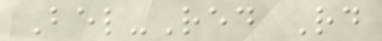Bel-Red Rd
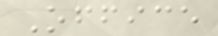Office
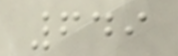649
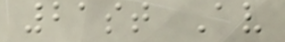21st Av
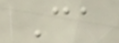Ca
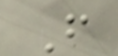F
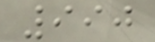990
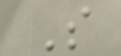S
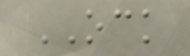OCK
